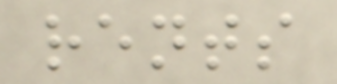rents
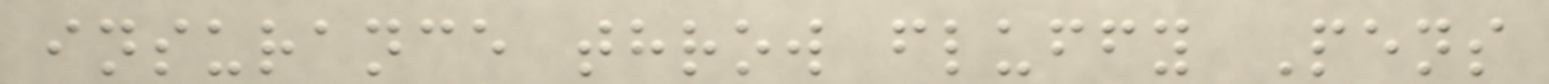insurance throw fluffy Pens
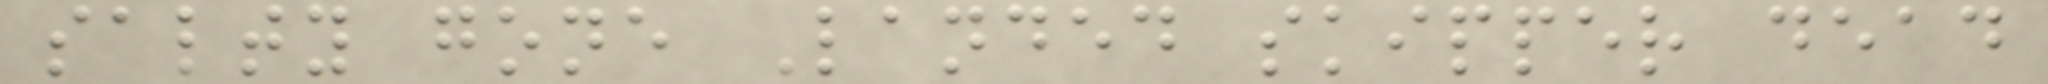salty gone Landed skipper dead
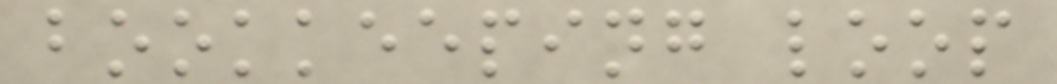bookkeeping loop
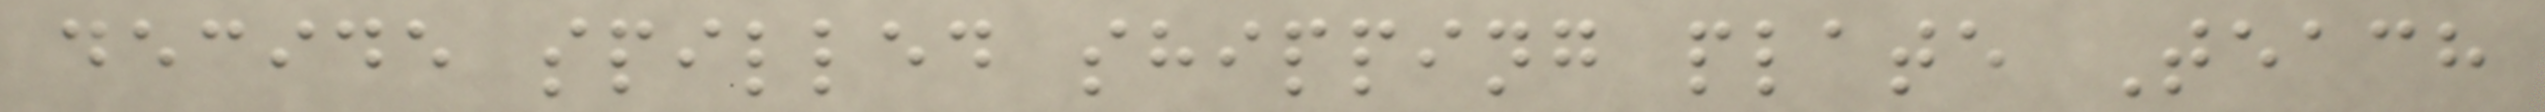decide spilled shipping plate Teach
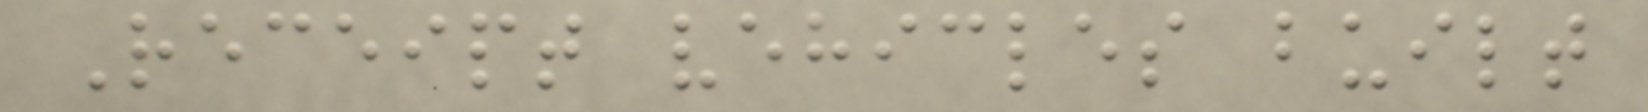Receipt vehicles built
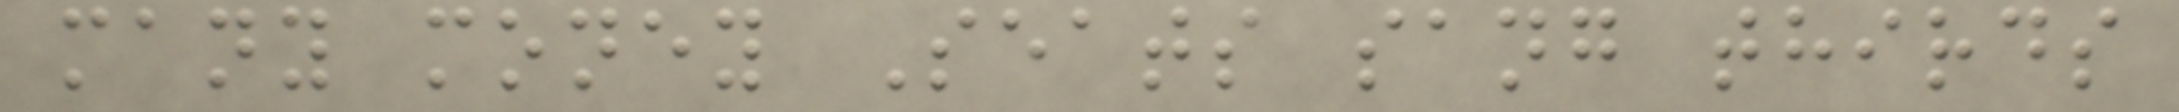many money Seats sang thirds
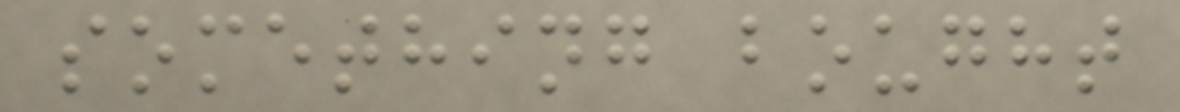something bought
